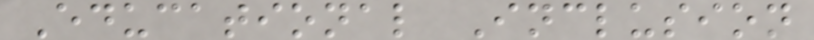Educational Inclusion
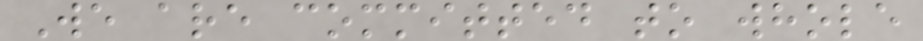We are committed to whole
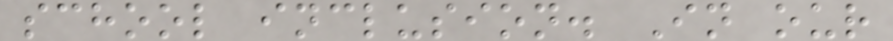school inclusion. In our
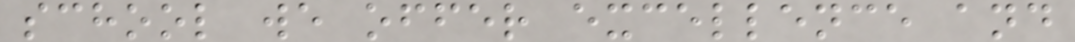school we offer excellence and
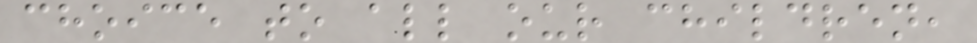choice to all our children,
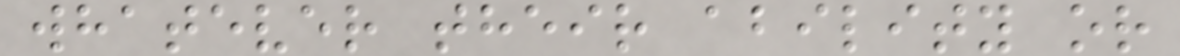whatever their ability or
